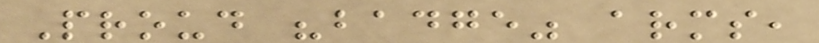Proud "badge" arms,
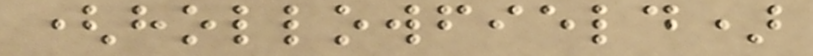(hollowfield)
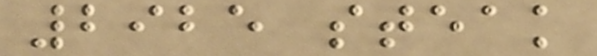2925 steak
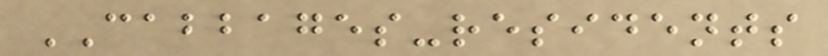CABBAGES-residents
